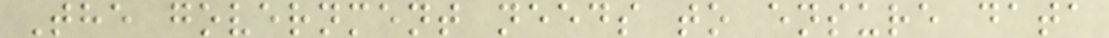The government needs to ensure data
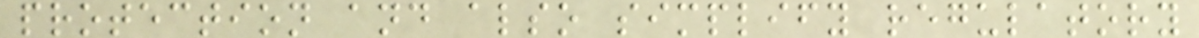protection and also simplify regulatory
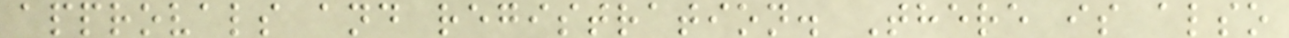approvals and registration. There is also
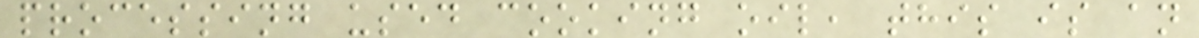processing used cooking oil, this is an
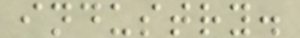industry.
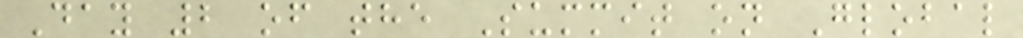Day 2 of the Summit on Global
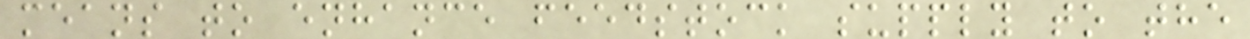means to enhance feedstock supply to the
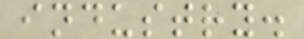industry.
